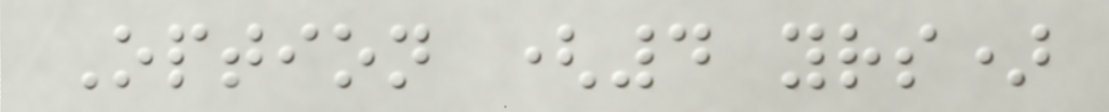Option (4 yrs)
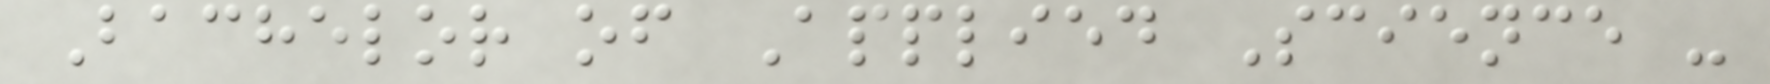Bachelor of Applied Science -
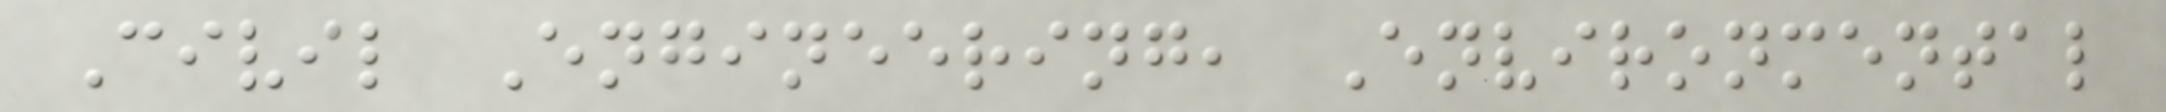Civil Engineering, Environmental
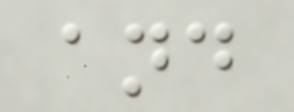and
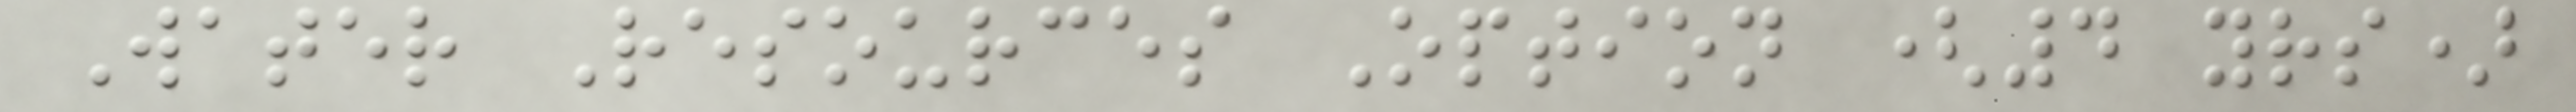Water Resources Option (4 yrs)
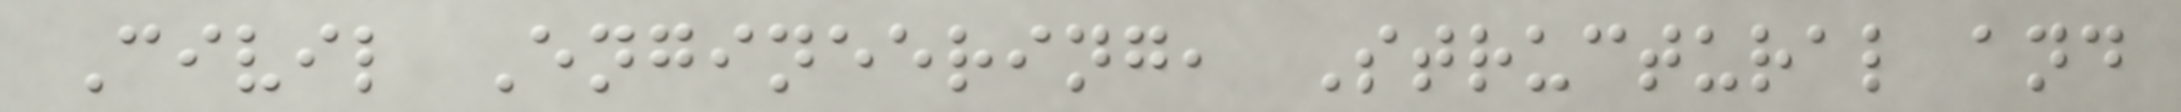Civil Engineering, Structural and
